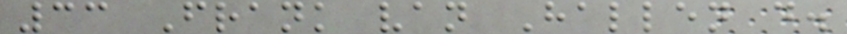33 Frank van Hallen d.
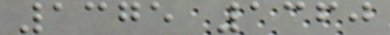1375 1360
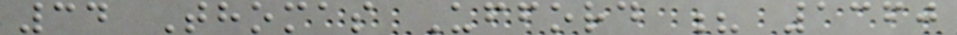34 Thomas Ufford ? 1360
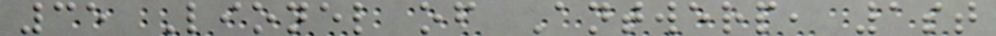35 Lionel of Antwerp, 1st
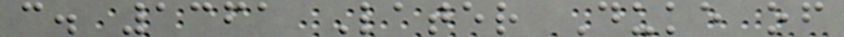c. 1361 Later Duke of
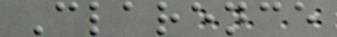Clarence
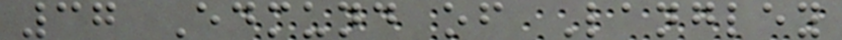37 Edmund of Langley
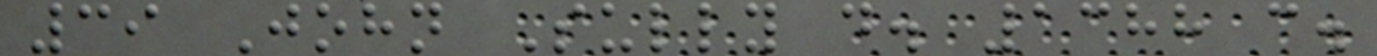39 John Sully d. 1388 c.
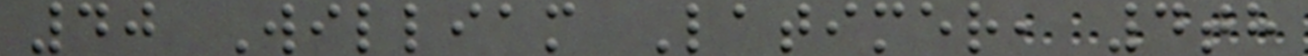40 William Latimer, 4th
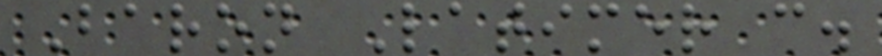Baron Latimer c.
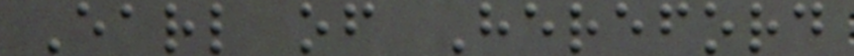Earl of Hereford
